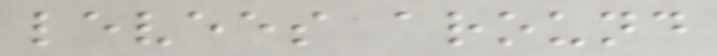levees around
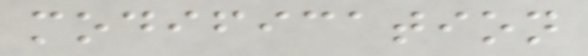modification
